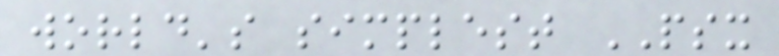world's simplest PSX
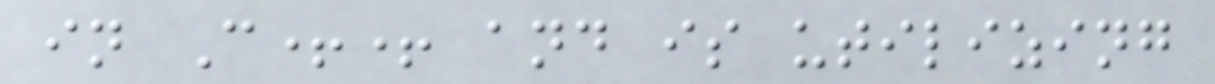in C++ and is utilizing
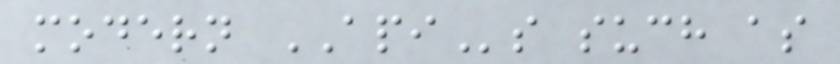modern APIs such as
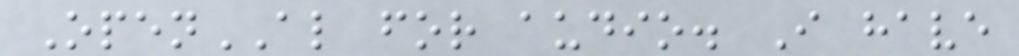OpenAL for audio. I have
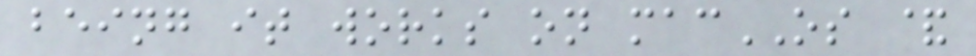being it works on macOS &
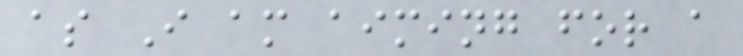as I am aiming for a
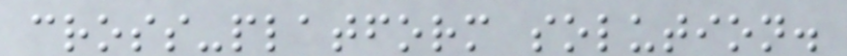cross-platform solution.
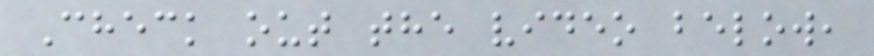Check out the video below,
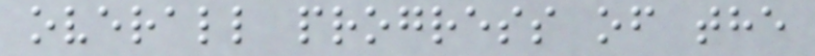overall progress of the
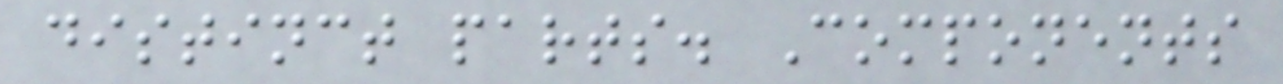distinct parts. Components
